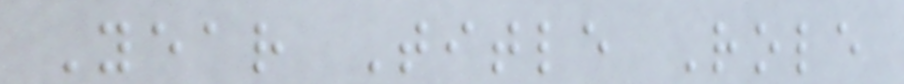Year Title Role
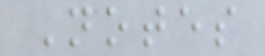Notes
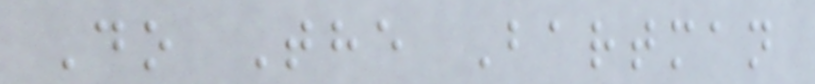Do The Bartman
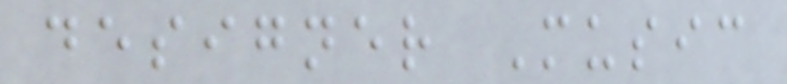designer Music
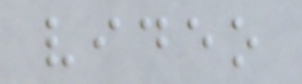video
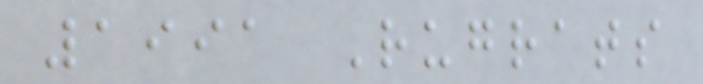1991 Rugrats
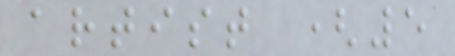artist (5
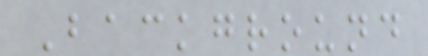Background
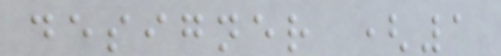designer (1
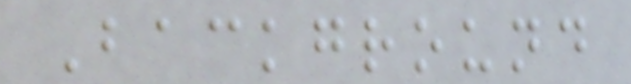Background
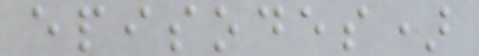episodes)
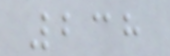238
